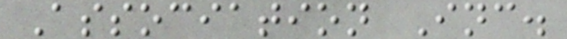Association Inc.
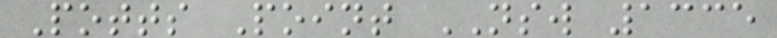Potts Point NSW 1335
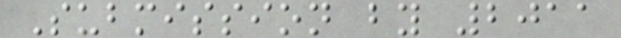Submission by 2011
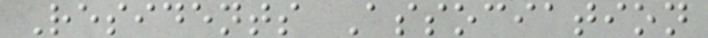Residents Association
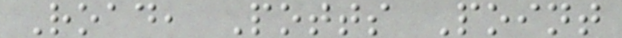Road, Potts Point
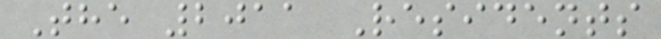The 2011 Residents
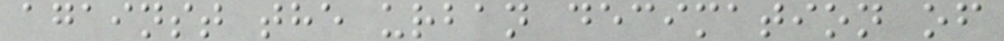against the urban decimation of
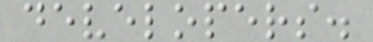developers.
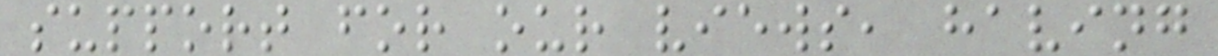support for our views, having
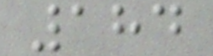184
